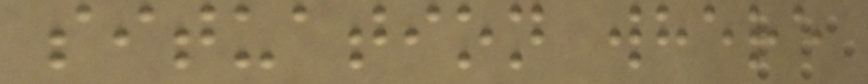situation where
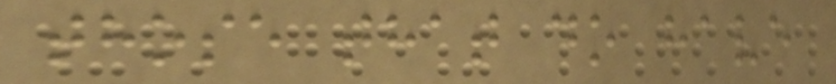those that do have
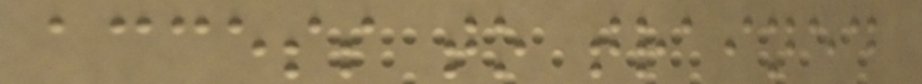access to trained
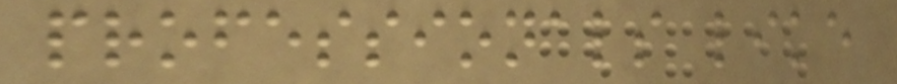professionals like
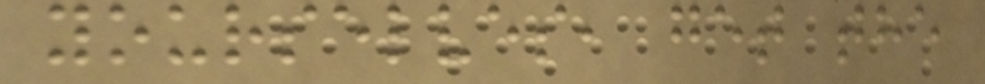yourselves, get the
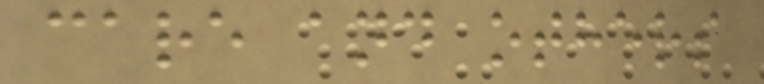care and others
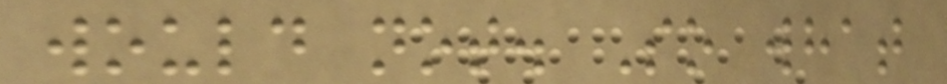would not. So what
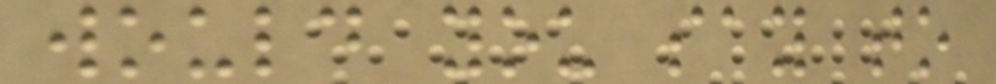would you say to
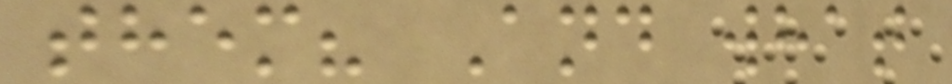them? And what
